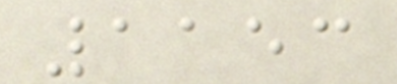1153
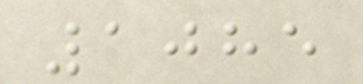1085
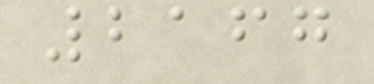2167
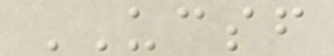UCSF
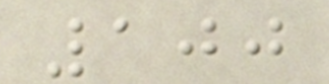100
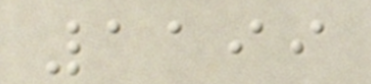1199
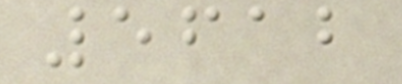5612
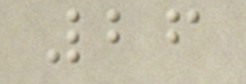26
